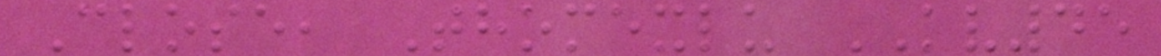Close, Thomexlu KV45
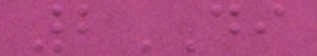2DI
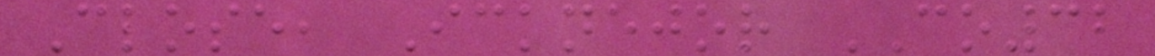Close, Icknejor CO32
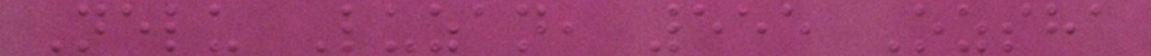Nelu Luzan, 555 Ozsha
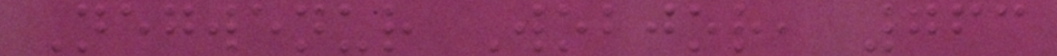Negwenur Wobjor, 763
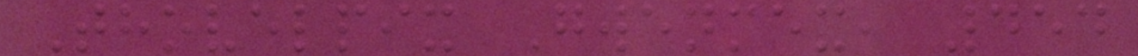Thovelpix Gwenmex, 454
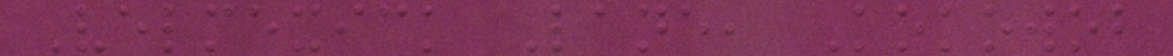Velmexick Lane, Kokowob
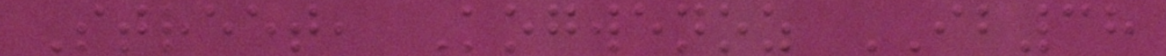Street, Kogwenoz IB38
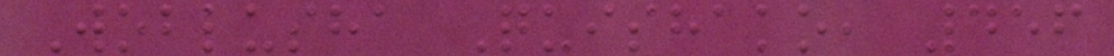Woblusha Quishako, 456
